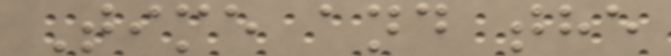Time and the
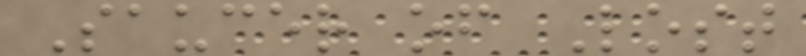Saucer of Lost
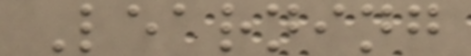Learning
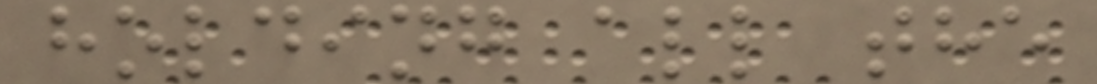holding all the
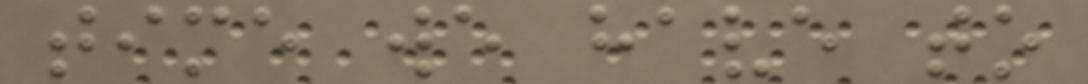time we have to
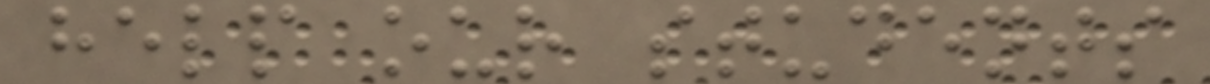help our students
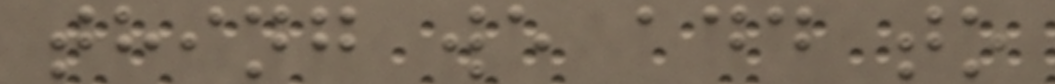thing we add to
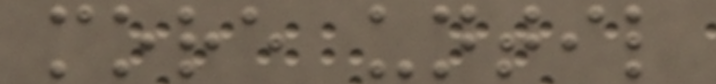more until
